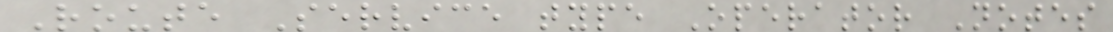Route Service type Operator Notes
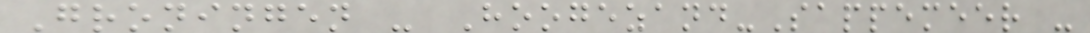Groningen - Hoogezand-Sappemeer -
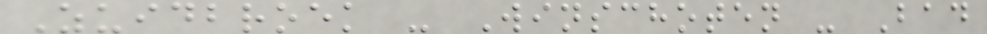Zuidbroek - Winschoten - Bad
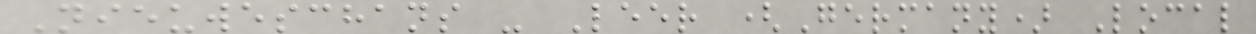Nieuweschans - Leer (Germany) Local
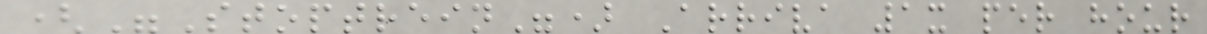("Stoptrein") Arriva 1x per hour
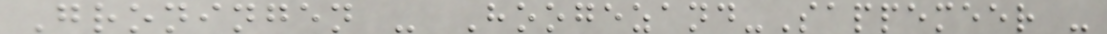Groningen - Hoogezand-Sappemeer -
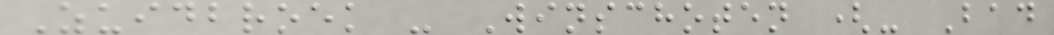Zuidbroek - Winschoten (- Bad
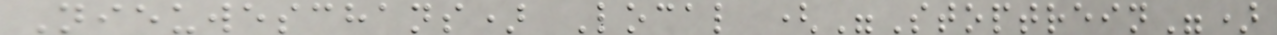Nieuweschans) Local ("Stoptrein")
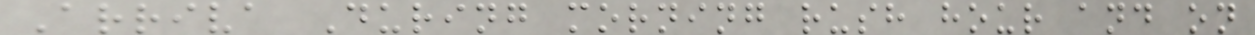Arriva During morning rush hour and on
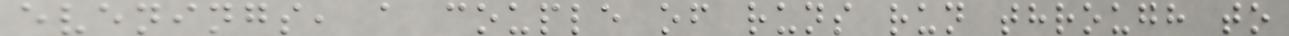evenings, a couple of runs run through to
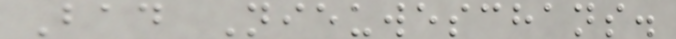Bad Nieuweschans.
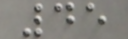45
